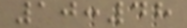10:48
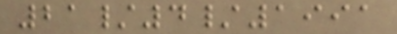21/4/1991
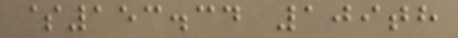$153.34 109th
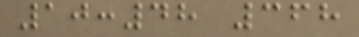10:48 368
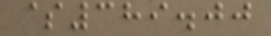$389.00
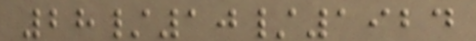28/10/1924
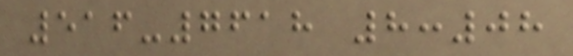516-7618 8:08
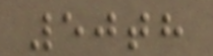50th
